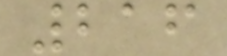216
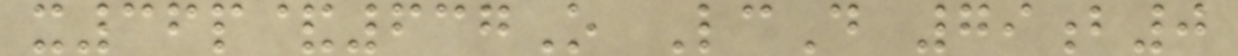x36p&637O LcD 79b0
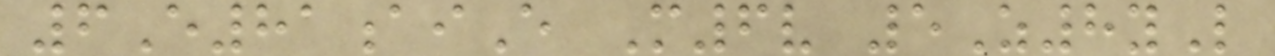6E81aiE M6v 5Z8yL
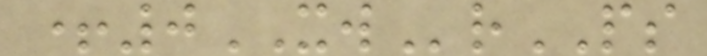+0XWrPS
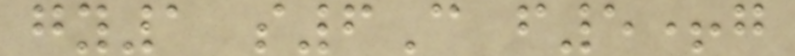gy1 s6C f5+g
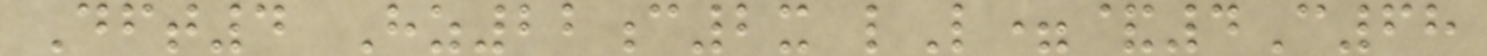Dft4 Hz22c2x lL=&4C68
